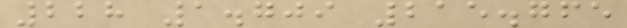228 1.709 215.765
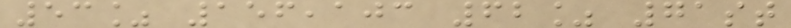53% 156,103 62% 71st
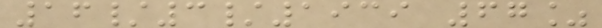16/3/1939 67%
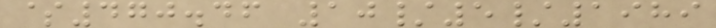$470.46 10/5/1989
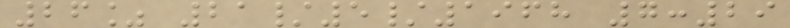26% 21/5/1968 7:29
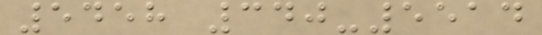5458 340-5514
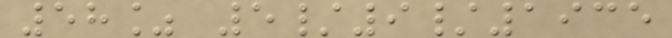58% 5/9/1935
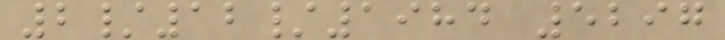2/12/1984 5297
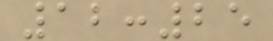12:25
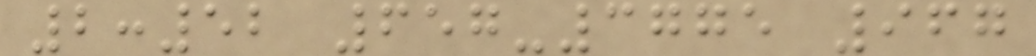2:52 657-3775 967
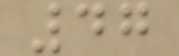47
